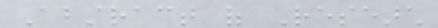Abstract of Research
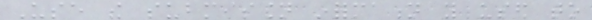Use the submission information you used to
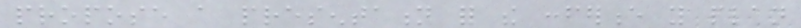propose a presentation for the conference you plan
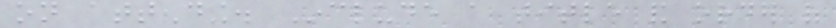on attending. Include a title and order of
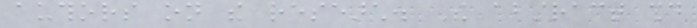authors on the research. The abstract should
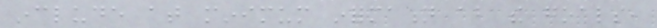include at minimum information about the goals,
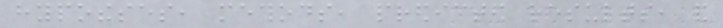hypotheses, methods, predicted results, and
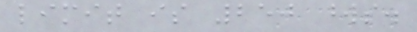limit is 250 words.
